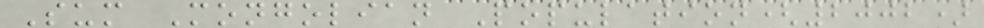Sum Mongolian Population(2002)
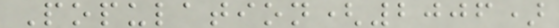Population(2006)
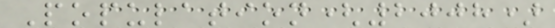Population(2008)
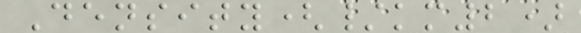Density(/km2)
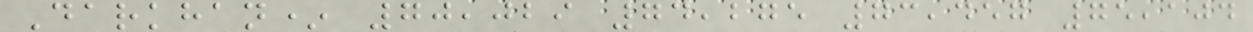Darkhan* 70,029 74,275 73,457 75,104
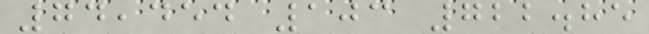74,454 103 722.85
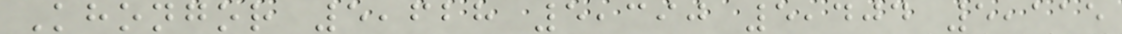Khongor 5,628 5,390 5,404 5,115
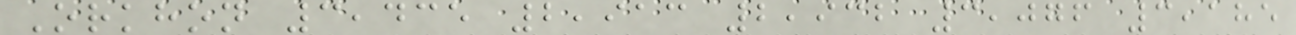Orkhon 3,435 2,913 2,932 3,076 3,185
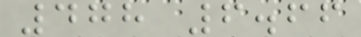478 6.66
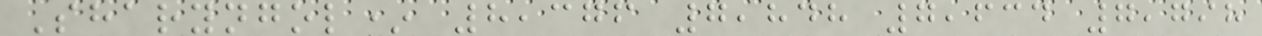Sharyngol* 8,376 7,848 7,634 7,798
